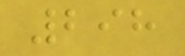298
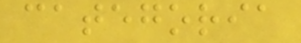categoria
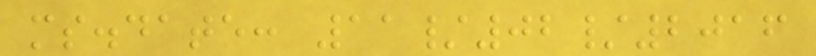ms.date: 11/02/2016
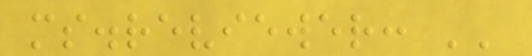ms.reviewer: ''
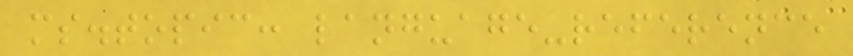ms.topic: language-reference
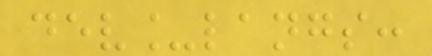dev_langs:
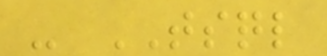- TSQL
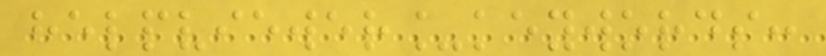helpviewer_keywords:
